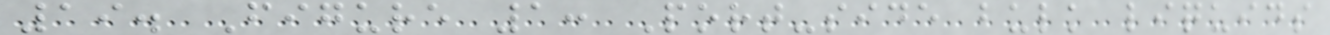19. Figure 1: Port-side bulk liquids
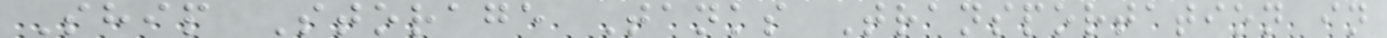Ship Storage Tanks Transportation in
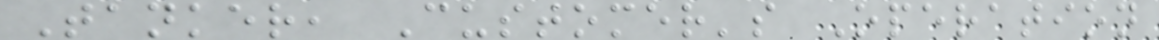Tanker, Customer's Operation
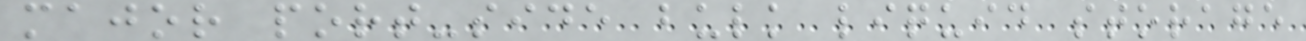major port-side bulk liquid storage
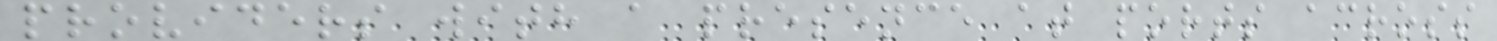providers with a presence at ports across
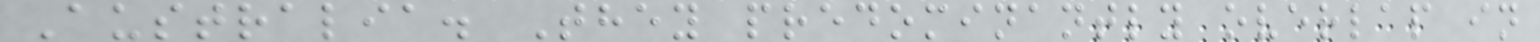Australia. They predominantly overlap in
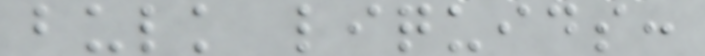bulk liquids:
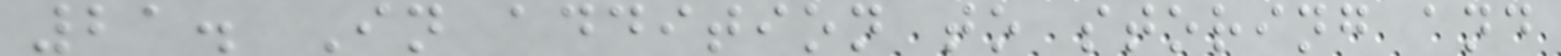21. In addition to storing and
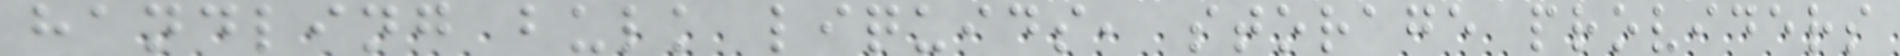handling bulk liquids, storage providers
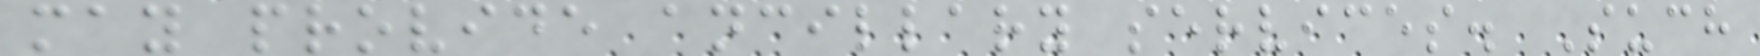may provide ancillary services. Such
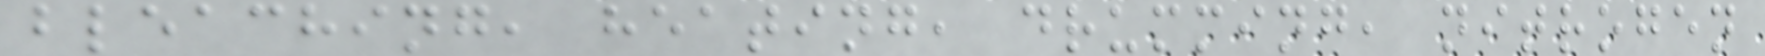bleaching, heating, drumming, nitrogen
